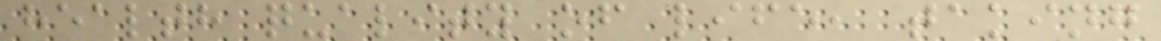health quality of life, taking
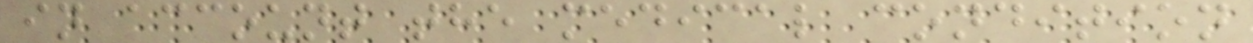in account the medical condition
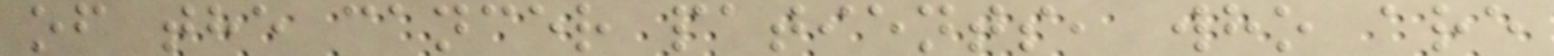of the cancer patients, who are
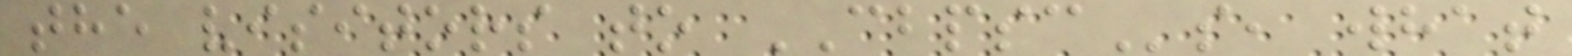the visitors to CBPSCs, what
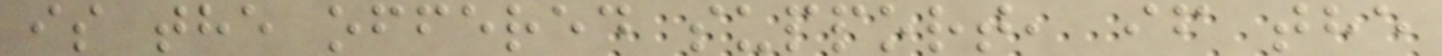is the offered support, if the
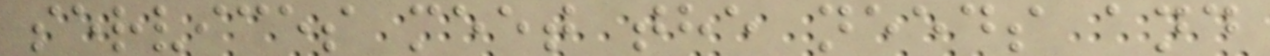services meet the needs and
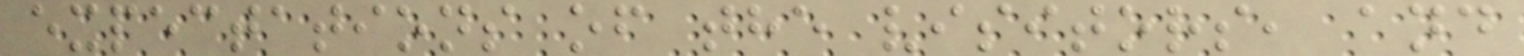expectations of the visitors, and
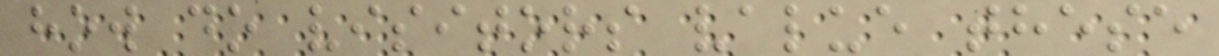how do visitors value these
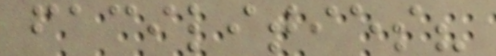facilities?
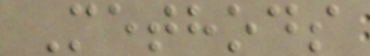Methods
